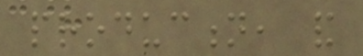production, and
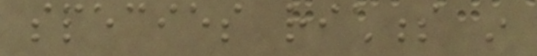species richness in
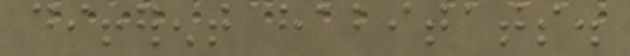different habitats.
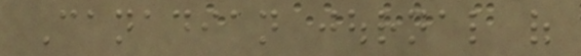Canadian journal of
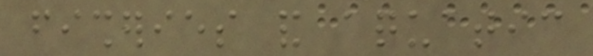fisheries and aquatic
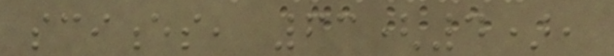sciences, 63(4),
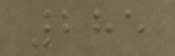285
